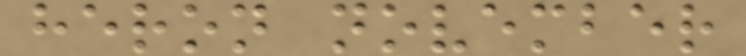heron november
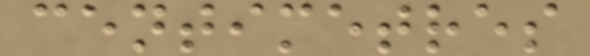centimetres
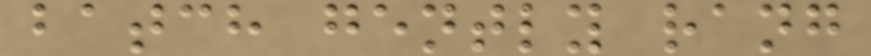batch gently rang
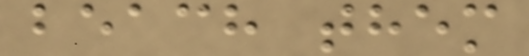beach them
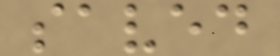saved
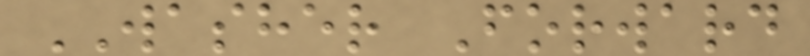WASHER Forward
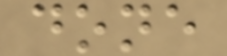done
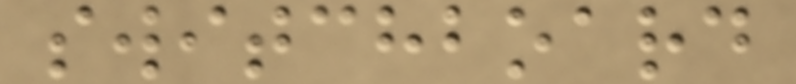switchboard
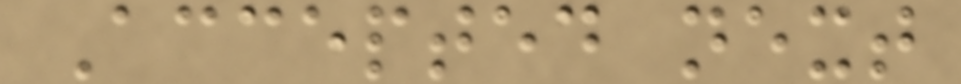Accepted next
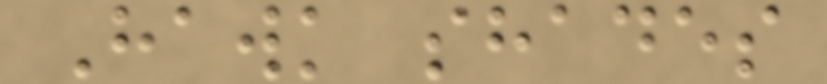Hawk shades
